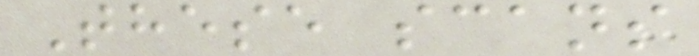These scans
